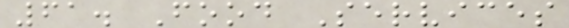61. Food Services
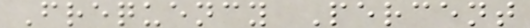Frequency Percent
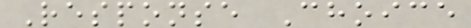Response Choice
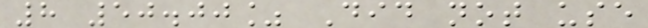8 50.00% Did not use
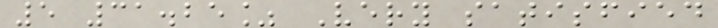5 31.25% Very satisfied
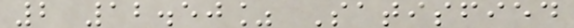2 12.50% Satisfied
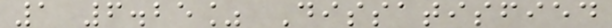1 6.25% Dissatisfied
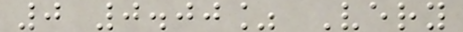0 0.00% Very
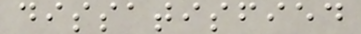dissatisfied
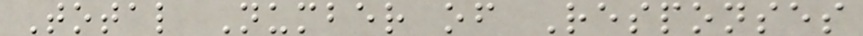Total Number of Responses
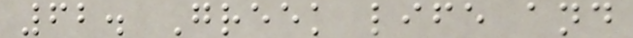62. Greek life and
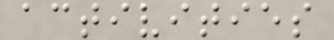activities
